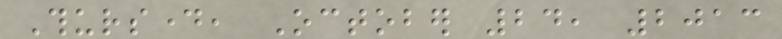Thursday, October 24, 2013
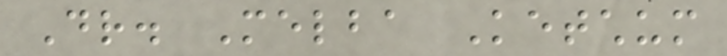Dr. Melba Ketchum
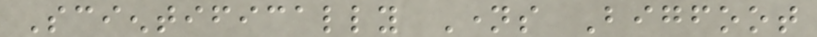Scientifically Names Bigfoot
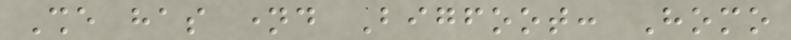She has named Bigfoot: Homo
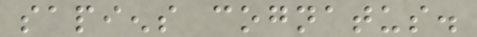sapiens cognatus.
